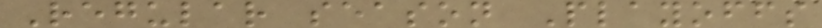Regular season Playoffs
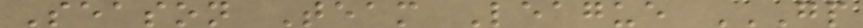Season Team League GP
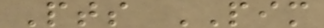Pts PIM
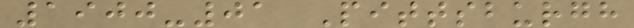1900-01 Pittsburgh
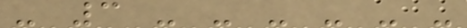- 3 - - - - - -
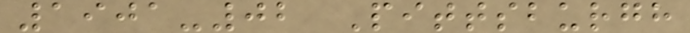1901-02 Pittsburgh
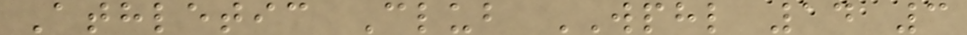Athletic Club WPHL 14 3
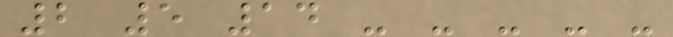2 5 14 - - - - -
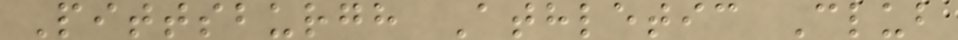Pittsburgh Athletic Club
